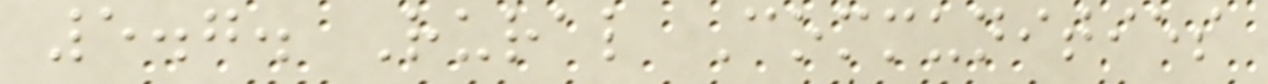5.7. Rural Communities
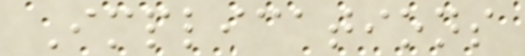Implications
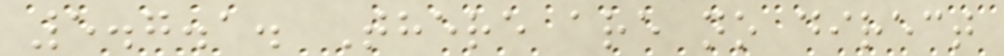5.7.1. There are no direct
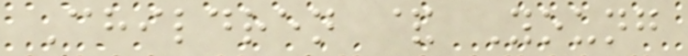Children & Young
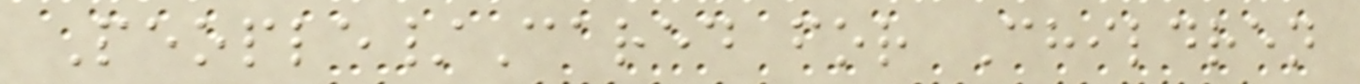People/Cared for Children
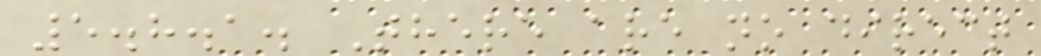5.8.1. There are no direct
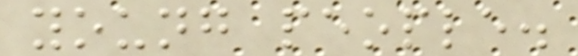young people.
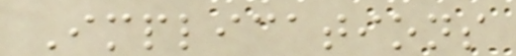Implications
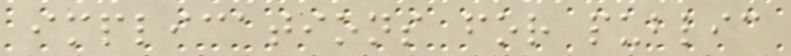implications for public
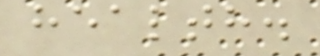health.
